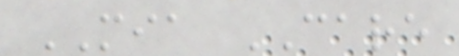MIA CARE
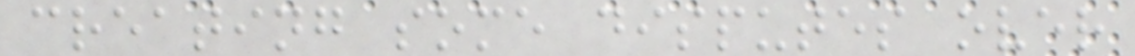creating some disputes over
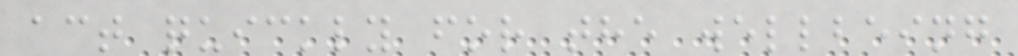act quickly for the wellbeing
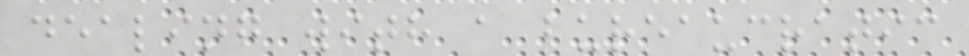dealing with a bureaucratic
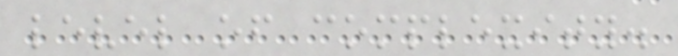level of complexity.
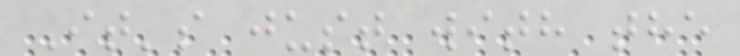It's just with the
